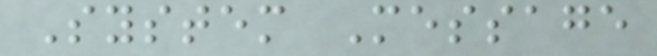System Message
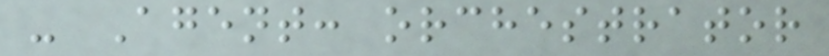- Agent: orchestrator
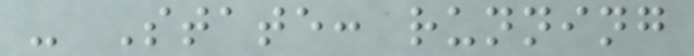- State: running
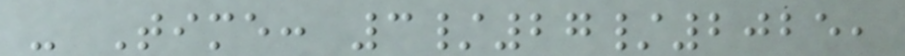- Time: 3/27/2025,
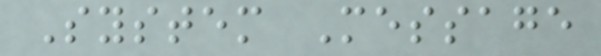System Message
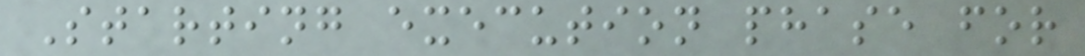Starting execution phase for
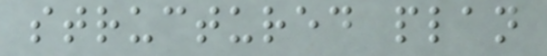structured plan
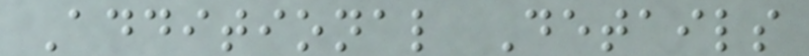Additional Details
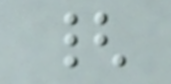{
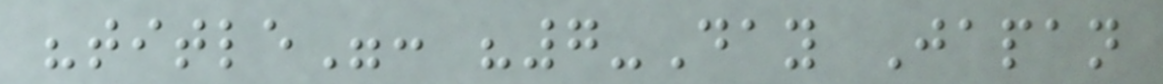"title": "7-Day Japan
